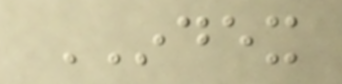INDEX
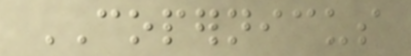COPERNICUS
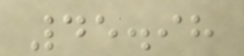45.98
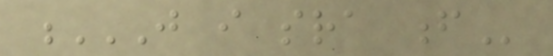J I SRA F
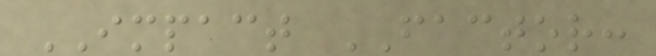IMPACT FACTOR:
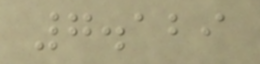7.129
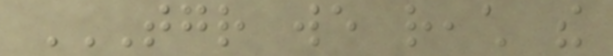TOGETHER WE REACH THE
